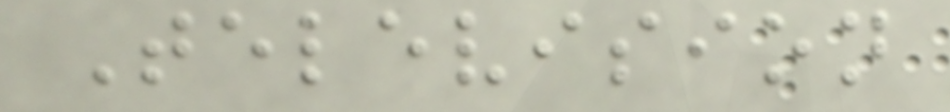Television
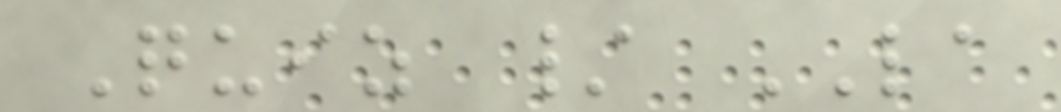Quiz / LA
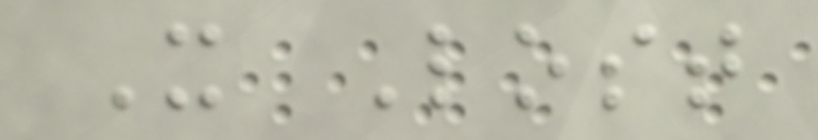X Lost
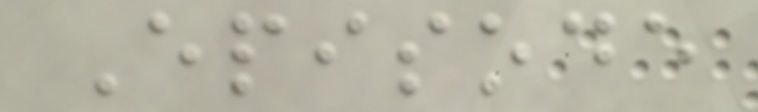Episode
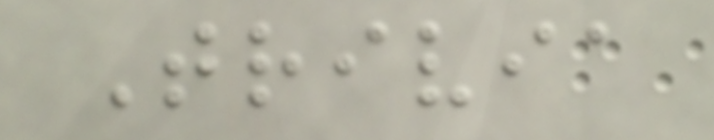Trivia
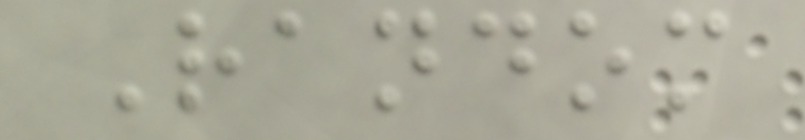Random
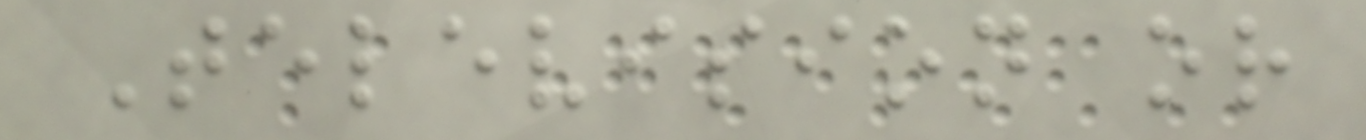Television or
